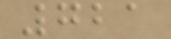721
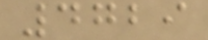4729
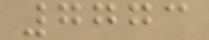7773
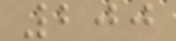200
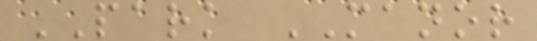PARK MANOR
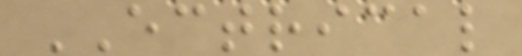ECTRICAL
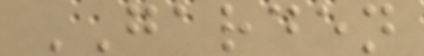GARDEN
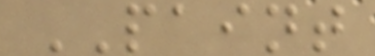PAINT
